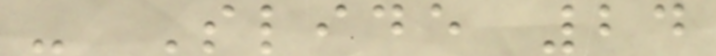- Slide 24
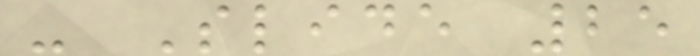- Slide 25
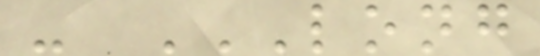- LONG
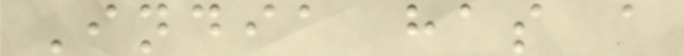India has a
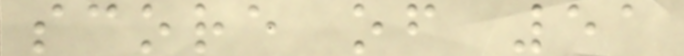score of 51
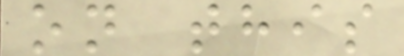on this
